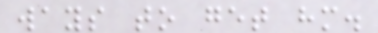ways to get him.
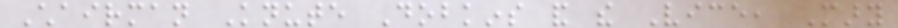Chairman Knute Dobkins and the Vice, Mary
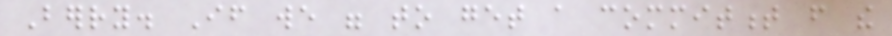Berry. If we were to get a commitment from the
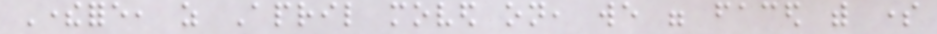Therefore, as April moved on, we were faced with some
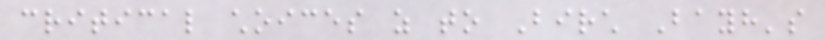critical choices as to Birch Bayh's
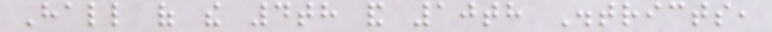Hall of the 4th and 10th Districts,
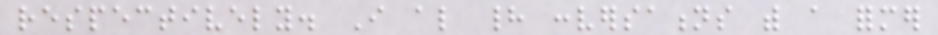respectively. I also had conversations with a former
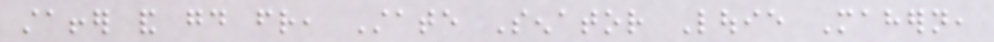staffer and good friend, State Senator Louie Mahern,
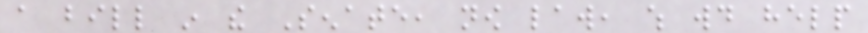a bill in the Senate, now law, which would help
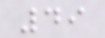49
